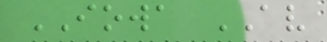IOWA AV
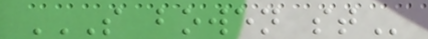S BOWEN ST
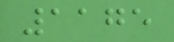1175
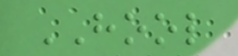HOOL
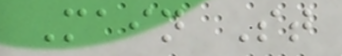Main St
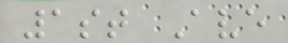1st Ave
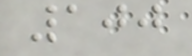100
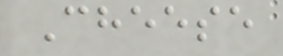Cheese
